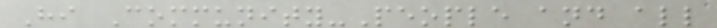Hi Community-People and all
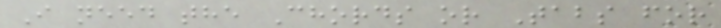I need the Chords or Tabs for
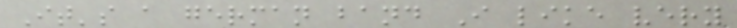It's a german band I like very
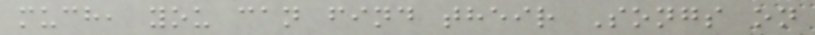much, you can find their Songs on
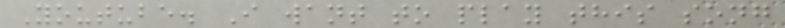Youtube. I want to play this song
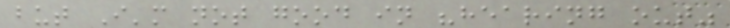but I'm not good in "hearing out"
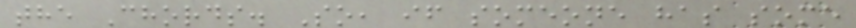the Chords. So, if someone has some
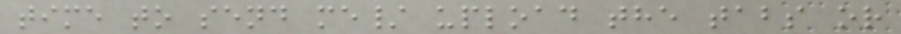time to send me/ upload the tabs or
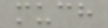much
